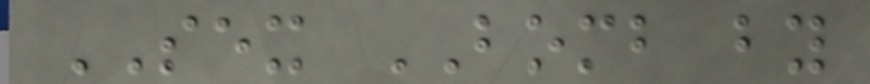SEX BOMB by
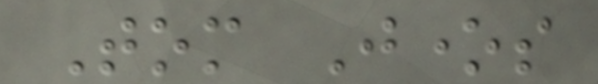Tom Jones
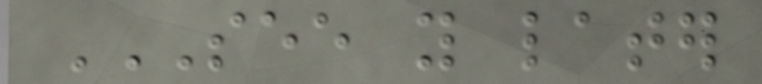SEE YOU LATER
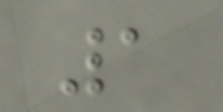1
